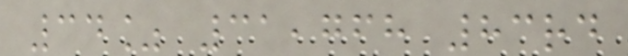34% 31,768 83rd
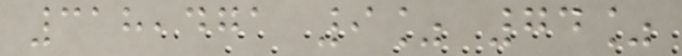318,471 9% 74%
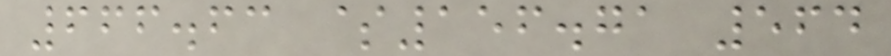666.63 $156.71 564
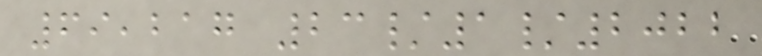69,217 23/1/2022
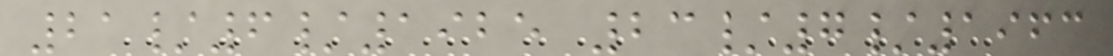21/6/1925 23/7/1963
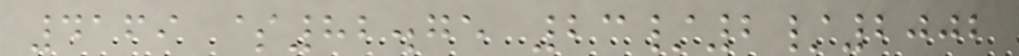4169 $82.75 23/2/2002
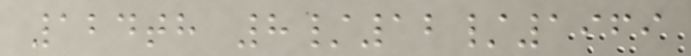124th 8/12/1969
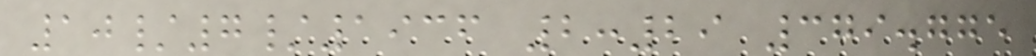10/7/1936 2:29 379.775
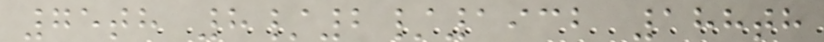75th 8/2/1932 188th
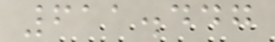611.447
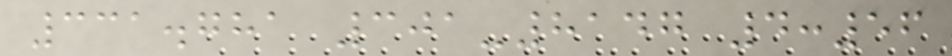331.781 301-8147 4:56
